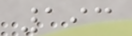193
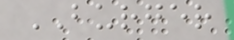BURGER
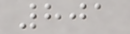801
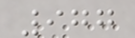977
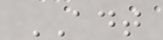ADT
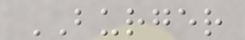BURGER
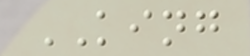KING
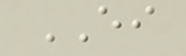EI
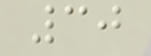30
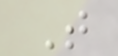T
